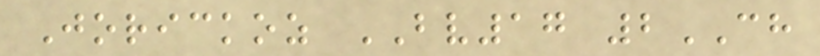Jorickoz BV17 2CH
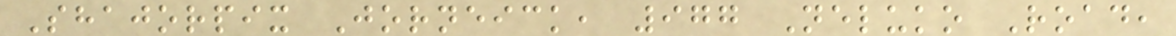Shajorpix Jorneick, 977 Neluko Road,
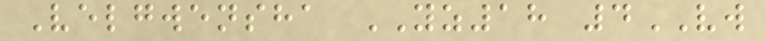Velgwensha YZ18 4VW
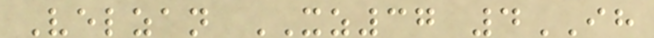Velzan XZ37 4IH
